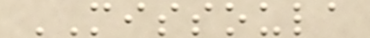MISSOULA
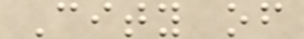City of
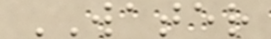WATER
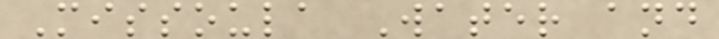Missoula Water and
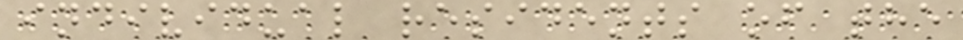individual residents of the
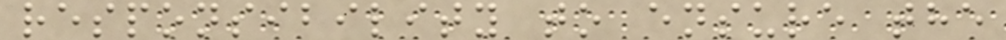responsibility to ensure the
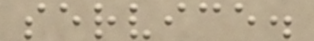service.
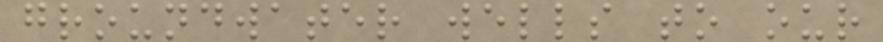groundwater wells to our
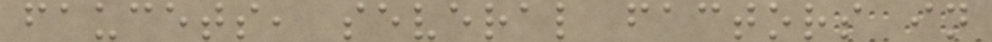faucets, several factors in
